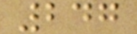247
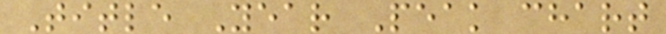Title Year Peak chart
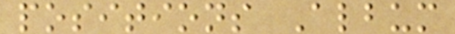positions Album
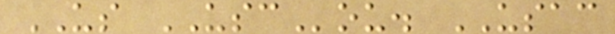US USCou. USAC
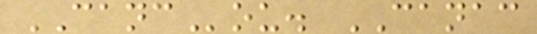CANCou. CANAC
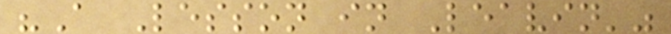"A Lesson in Leavin'"
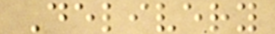Delivery
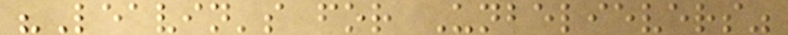"Leavin's for Unbelievers"
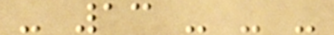- 13 - - -
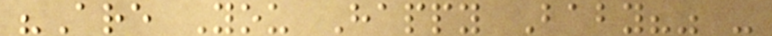"Are You Happy Baby?" -
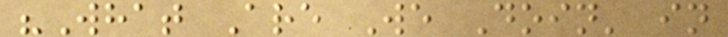"What Are We Doin' in
